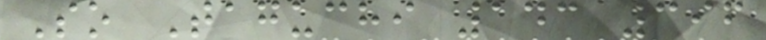So Taguchi 143 396
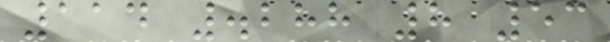114 .288 8 53
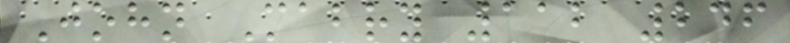John Mabry 112 246
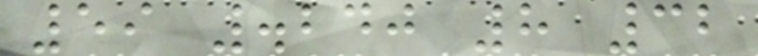59 .240 8 32
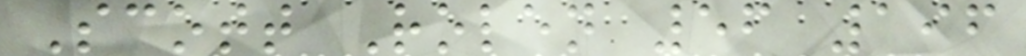Scott Rolen 56 196
